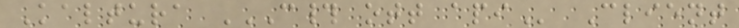Kaltura C# OTT API Client
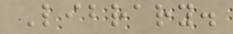Library.
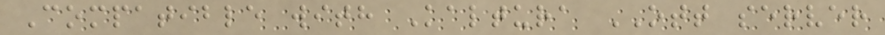Compatible with Kaltura OTT server
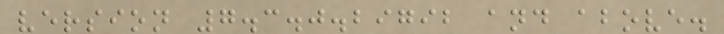version 7.3.0.29792 and above.
